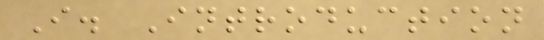I. Introduction
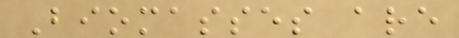Biomasses are
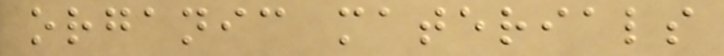organic materials
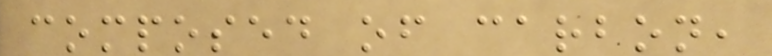composed of carbon,
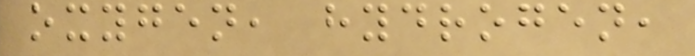oxygen, hydrogen,
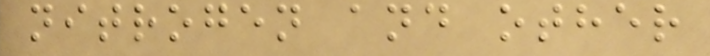nitrogen and other
